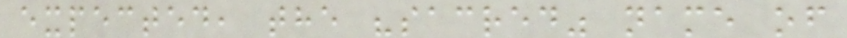expected, the "sacred" name of
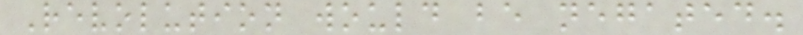Revolution would be negated.
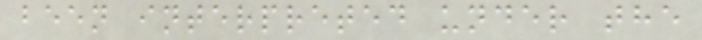been interpreted under the
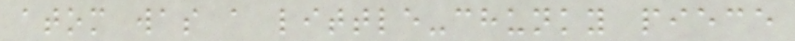atom was a little-chunky piece
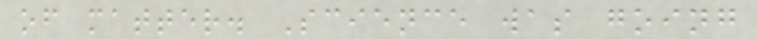of matter. Science was going
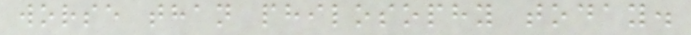worse than philosophy today.
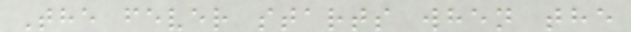The fever starts when the
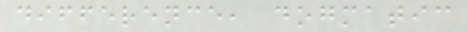difference, dogmatic
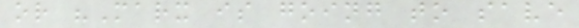or "Marx is going to save
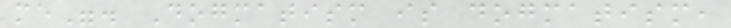me". Dogmatism is dogmatism,
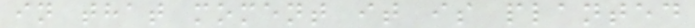in that moment it is planted
